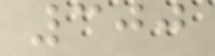300
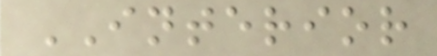INTERIOR
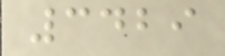3429
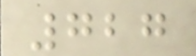727
